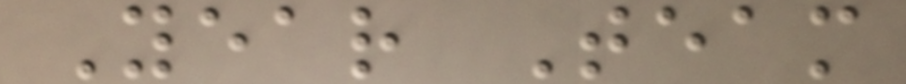Year Team
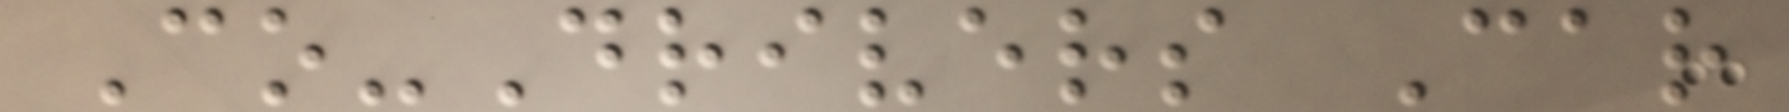Co-Drivers Car
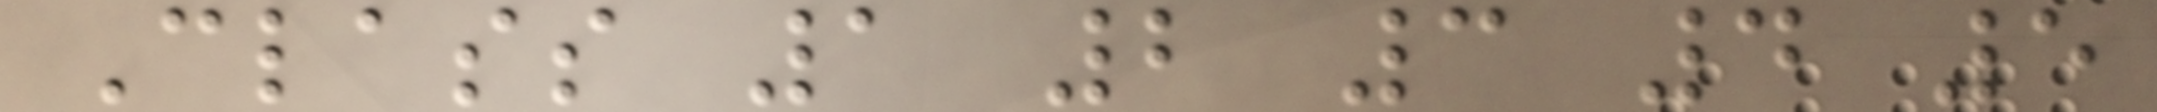Class 1 2 3 4 5
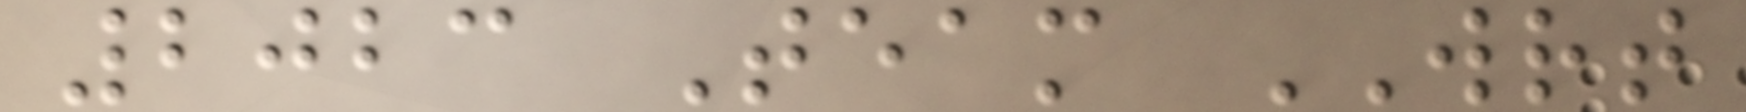2023 Team WRT
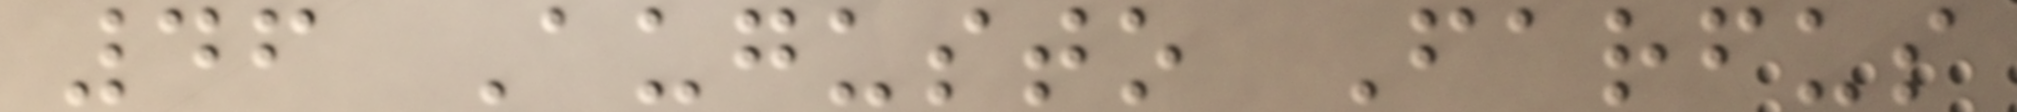46 Augusto Farfus
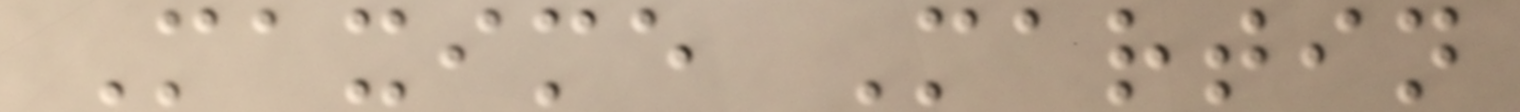Maxime Martin
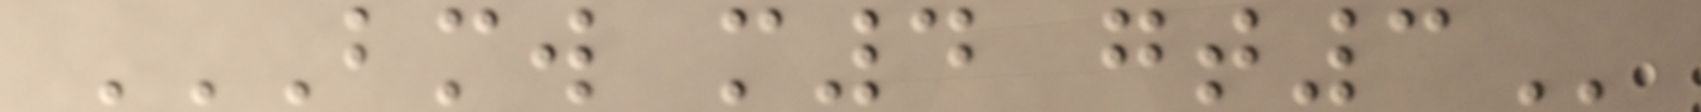BMW M4 GT3
